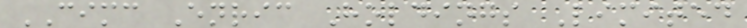CIMC Enric Holdings Limited
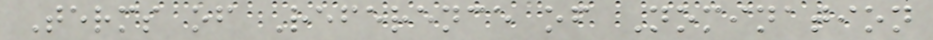Terms of Reference of Nomination
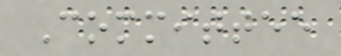Committee
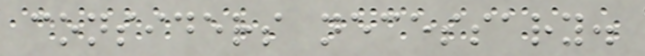considers necessary.
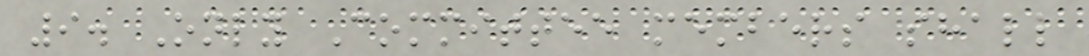9. Only Committee members shall
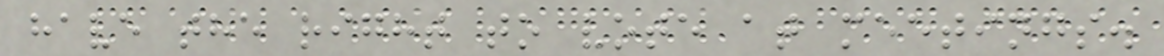have the right to vote at meetings.
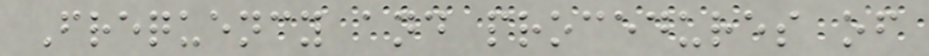Frequency and procedures of
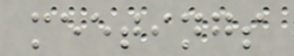meetings
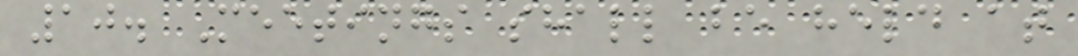10. Meetings shall be held at
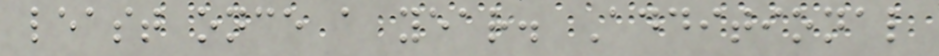least once a year. Additional
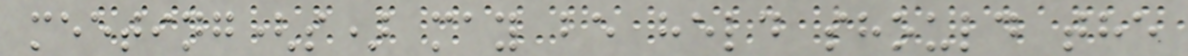meeting(s) may be held should the
